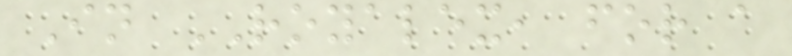In ROYALEX, for a
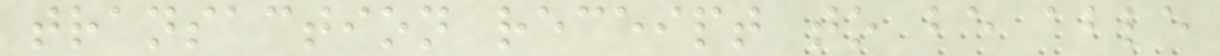transaction receipt to be able
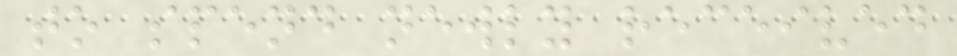to spend newly received
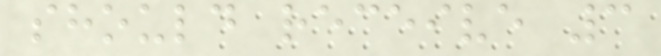should receive 3
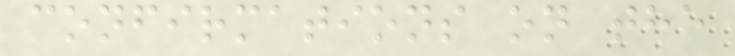confirmations on the
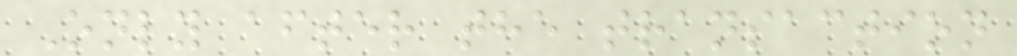Only after the transaction
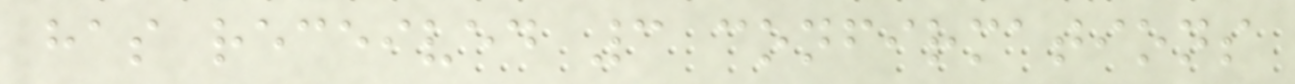has received 3 confirmations
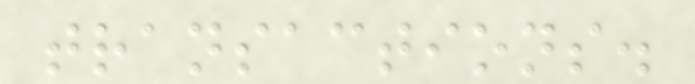transactions.
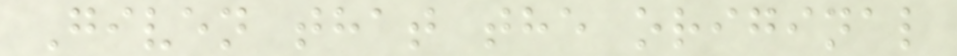Given that the original
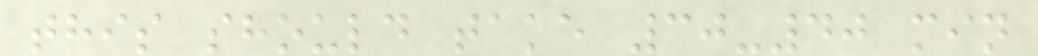this should take 30-40 min
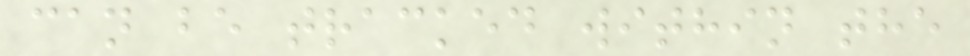can be tracked within the
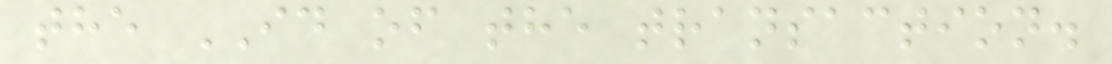the ID of the transaction.
